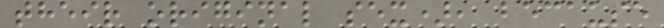their original sex), because
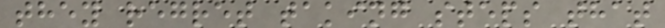they regret taking steps that
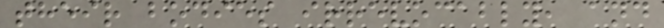their bodies irrevocably, and
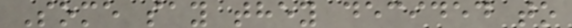Some say they decided to
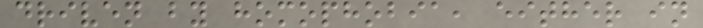driven by homophobia, either in
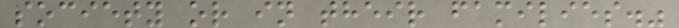society or in their families."
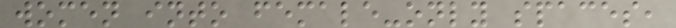women into female-only spaces,
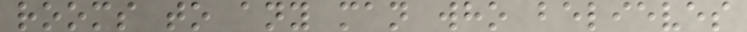rooms to any man who believes
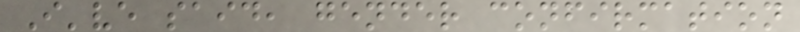I've said, gender confirmation
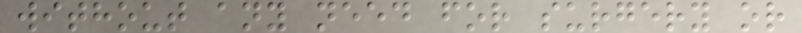without any need for surgery or
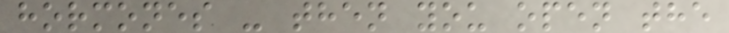hormones - then you open the
